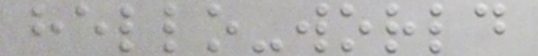hello-world
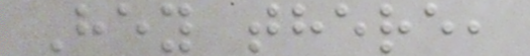Hey there,
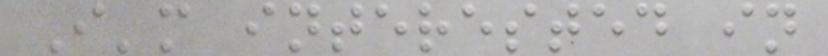I'm interested in
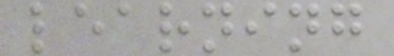learning
